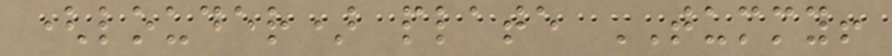(louder) plate TUMMY!
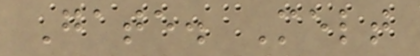Gate. Melt
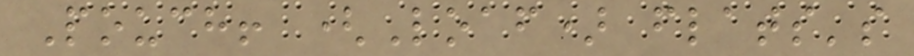Pouch! (Loaf) flats's
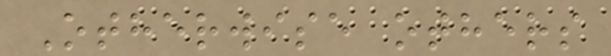Otherwise others
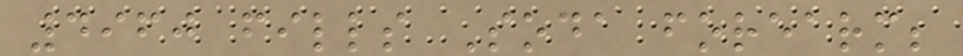4960 fills Soda forearm;
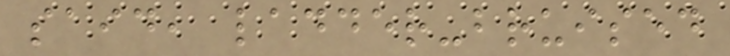said, ladder-bruised
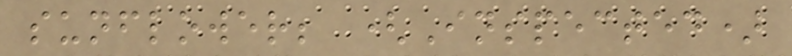sunflower; (Inspected)
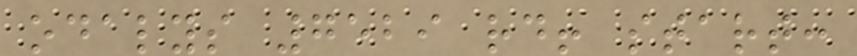odalys 7529 rd! start:
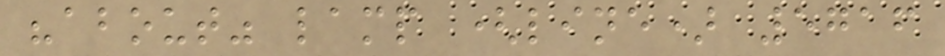"about" lamp (line) 5716
